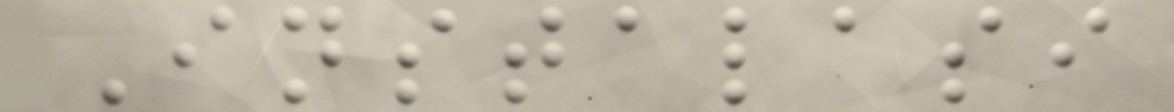Instalasi
